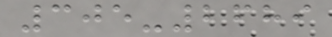305-2689
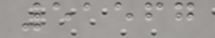51567
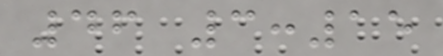46 3:15
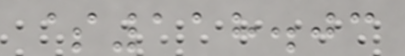$118.03
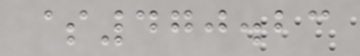$470.23
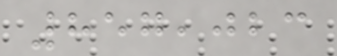857,023
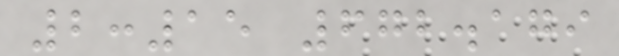2:15 672.179
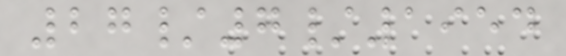27/7/1954
